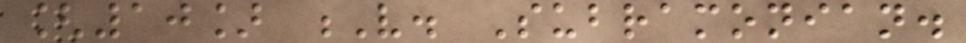[10] V. Subramonian.
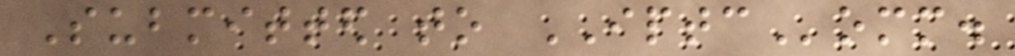Submitted to IPTComm.
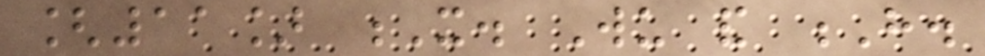[11] X. Wu and H.
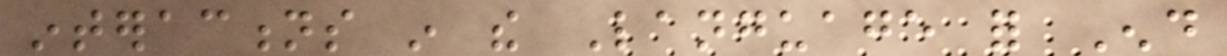interactions in the Language for End
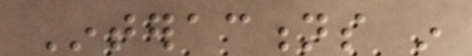Interactions in
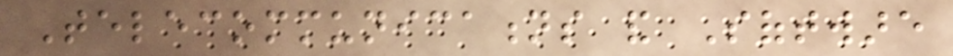Telecommunications and Software
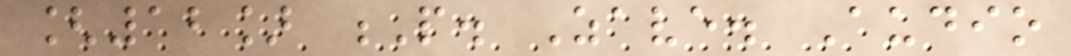[12] P. Zave. Audio
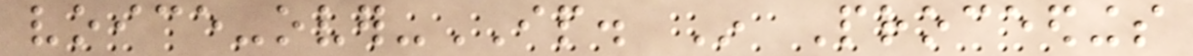voice-over-IP. In Proceedings
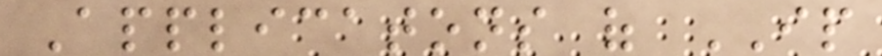Applicatons of IP
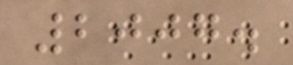2007.
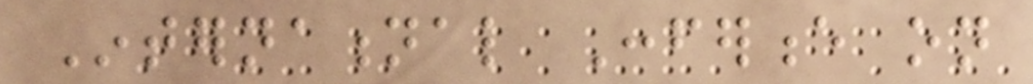International Conference on
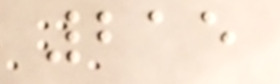215
